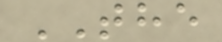THE
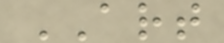ART
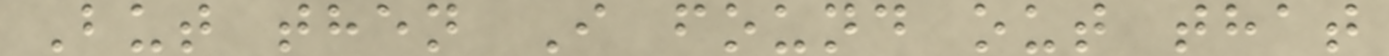But then I found out that
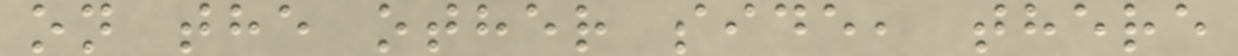on the other side, there
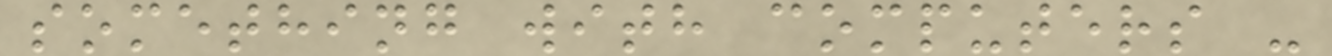something with computers -
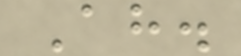Ah.
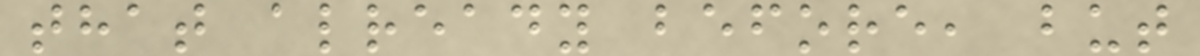that already before, but
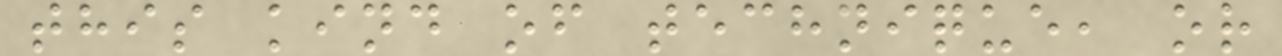this kind of technique, or
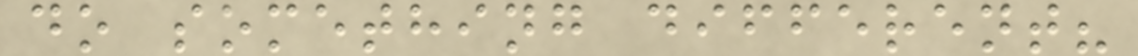do something different?
